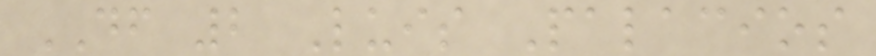DF 2 Luis Palacios
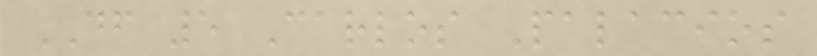DF 5 Carlos Palacios
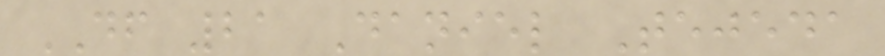DF 21 Daniel Tejeda
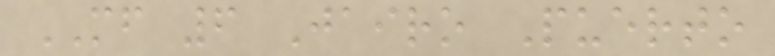MF 6 Jairo Puerto
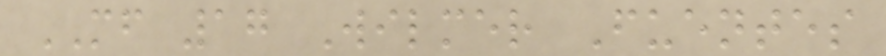MF 17 Wilmer Fuentes
